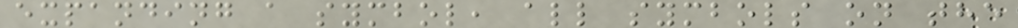expanding a symbol, all symbols on the
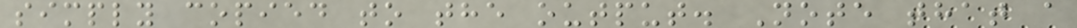simply copied to the output. Note that a
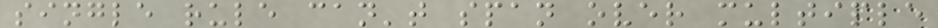single rule can't span over multiple
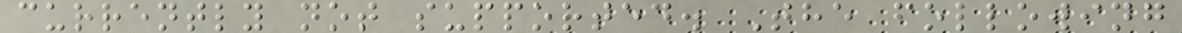currently not supported. The following
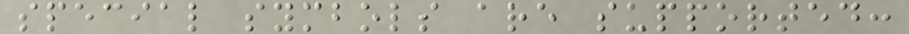special symbols are supported:
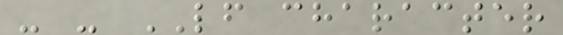- - LF character
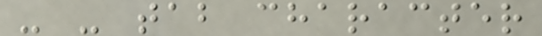- - tab character
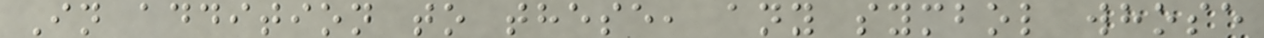In addition to these, any symbol whose
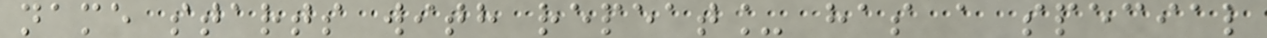name starts with repeat_ has a special
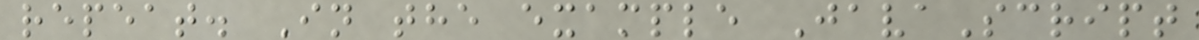repeat. In the example JavaScript
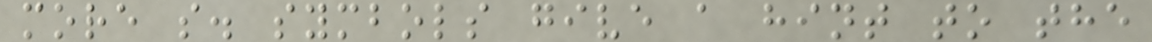more s. symbols give a hint to the
